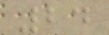24
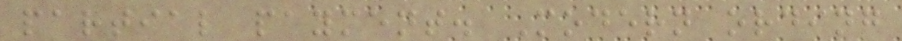partial payment. Modern ording
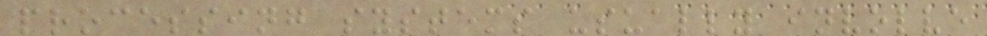processing systems usually involve
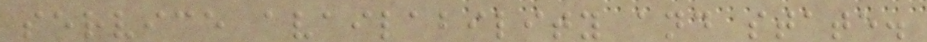service availability and state.
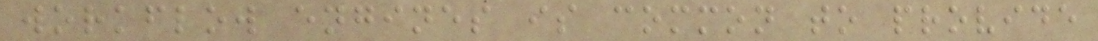workflow engines is common to provide
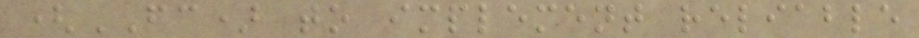(FC) to implement reliable
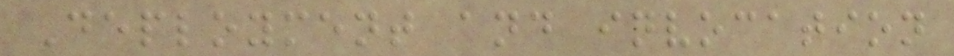Deployment and invocation
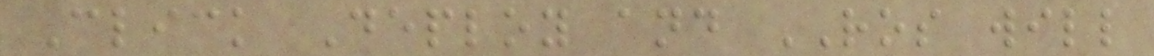Click Deploy and ROS will
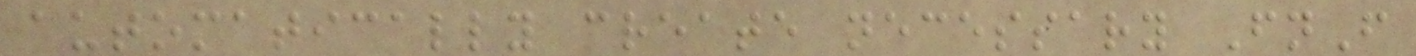automatically create necessary FnF
